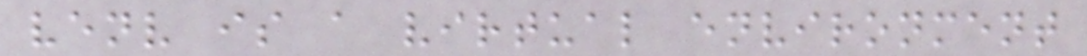venv is a virtual environment
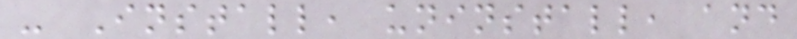- Install, uninstall, and
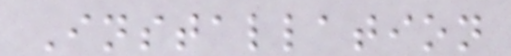Installation
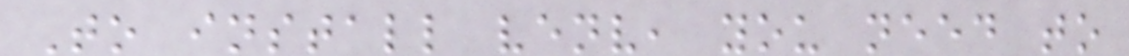To install venv, you need to
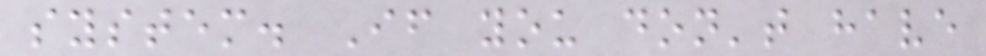system. If you don't have
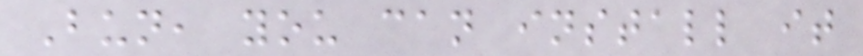Bun, you can install it
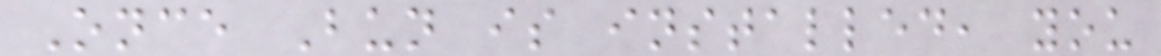Once Bun is installed, you
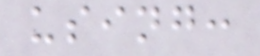using:
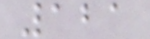121
